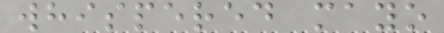whispered mayo
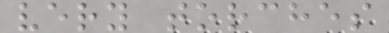very torches
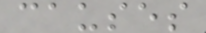causes
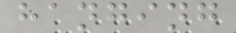hanging
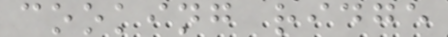cooking ridge
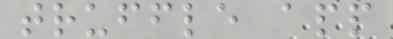truffle app
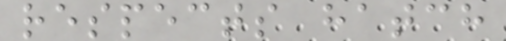respects hatch
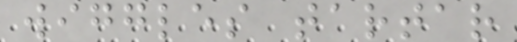wiggles tartar
